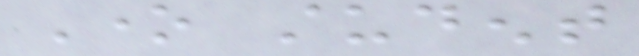One student
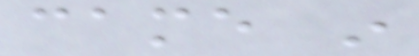came in
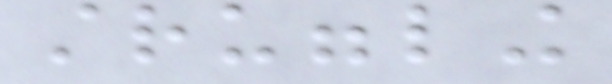struggling
